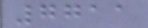7711
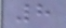8
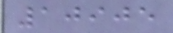10905
